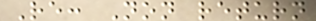Re: Non return
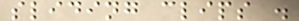sliding clips .
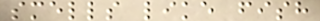smells like fish
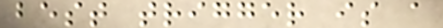best trigger is a
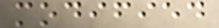modified
